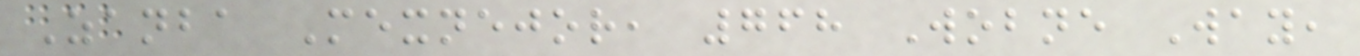Zanba Mexnejor, 768 Wobne Way,
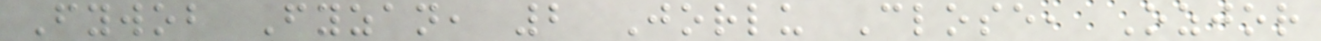Fywob Fyzan, 2 Jorlu Close, Ozjor
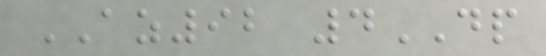AZ92 4DP
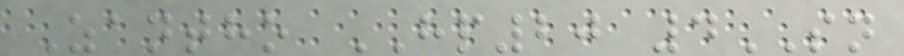Zantho HP20 4SN
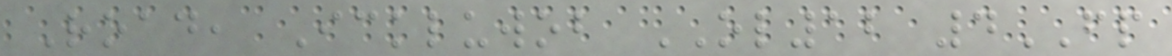Road, Ickluwob OL12 4FP
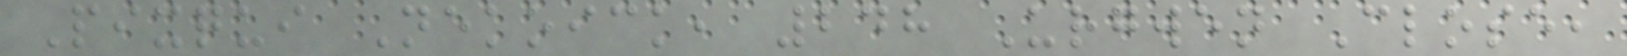Pixqui Nekoick, 248 Urgwen Close,
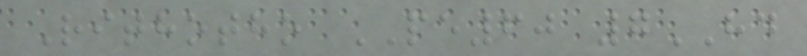Rithotho PE60 7HD
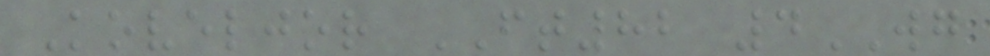Koveljor FT82 4WG
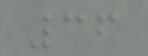36
